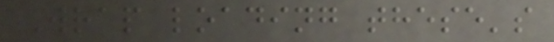Wrap loading these's
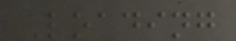Loading
